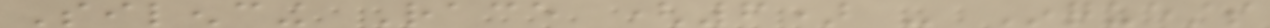Silencing Race (6) - Inquests
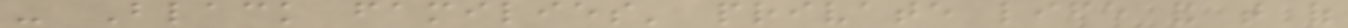- Black families' private life and that of
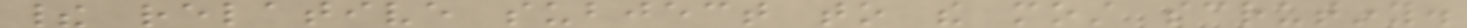their relative subject to the most scrutiny.
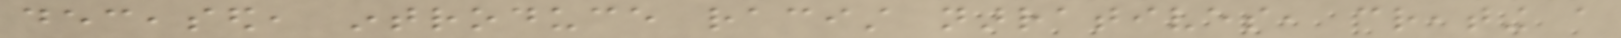deceased, introduce racist narratives, creating a
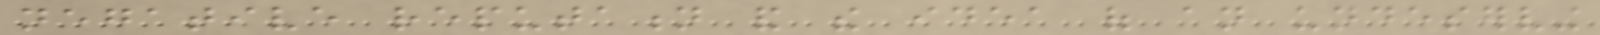negative reputation and the idea of an undeserving
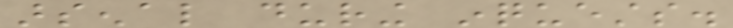arsenal during inquests.
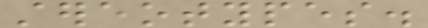stereotypes.
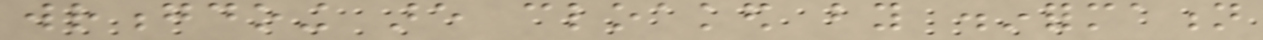wrongdoing are cloaked by disinformation
